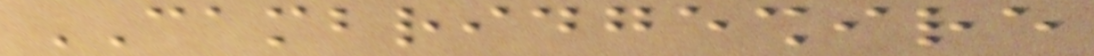CAMBRIDGESHIRE
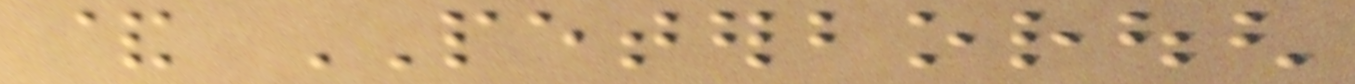& PETERBOROUGH
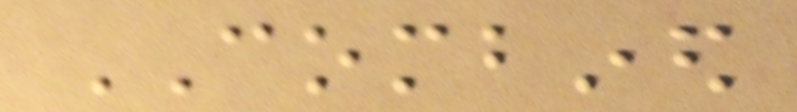COMBINED
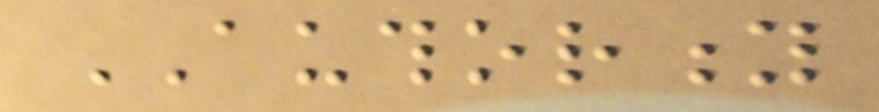AUTHORITY
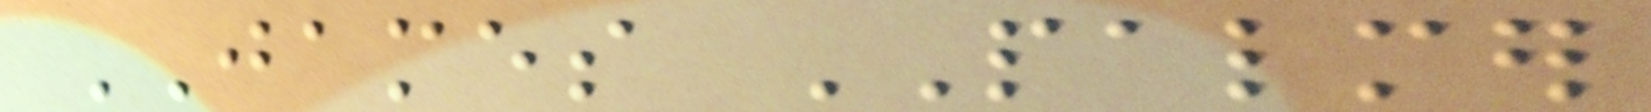JAMES PALMER
